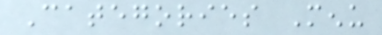Categories Menu
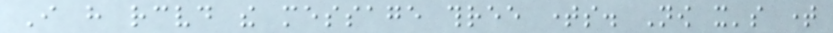I have received the message three times. Now it's time
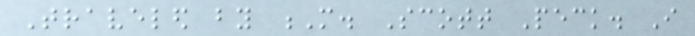Traveled by M. Scott Peck. I
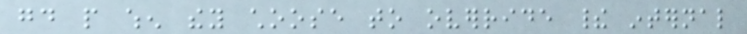good people when they choose to override their internal
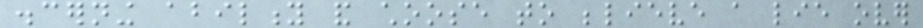discerning ability and choose to believe a lie over
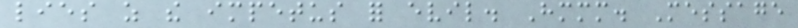lies as the impetus for evil. Hmmm. Message
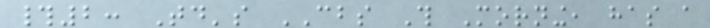#2: Today's CBS This Morning, has a
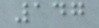147
